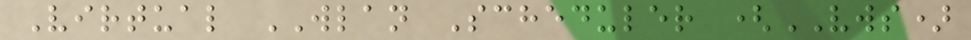Virtual WLAN Scheduler (VWS)
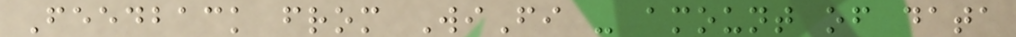Feedback from WiFi - amount of data
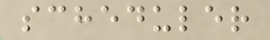scheduler
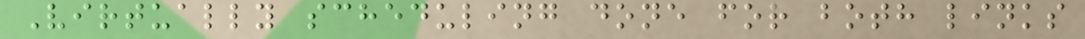Virtually scheduling done for both links
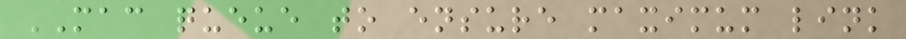MAC queue to ensure maximum link
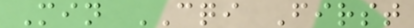Min CQI First
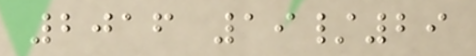2016 19/29
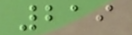219
